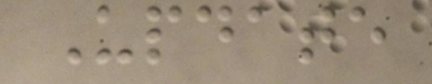Update
